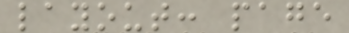layout: page
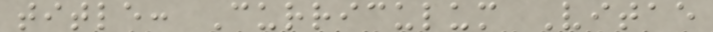title: Curriculum Vitae
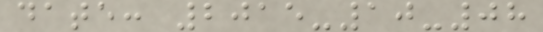date: 2015-10-08
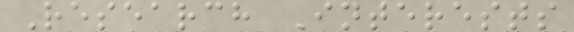Research Interests
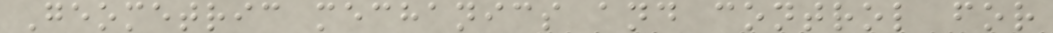Geometric mechanics and control for
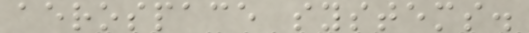aerospace systems.
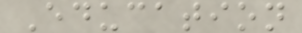Education
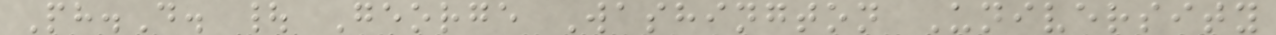Ph.D. | George Washington University
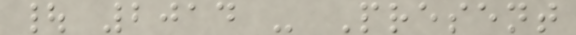| 2014 - Present
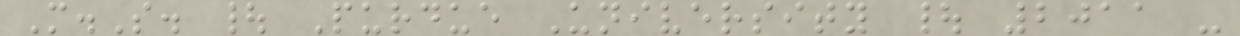M.S. | Purdue University | 2011 -
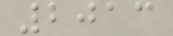2013
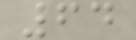64
